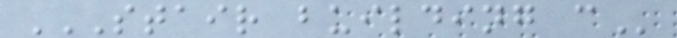STAIR BUILDING C
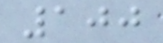100
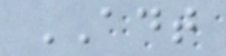ADT
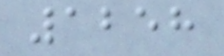1258
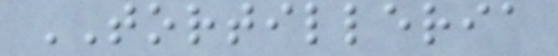TORTILLERIA
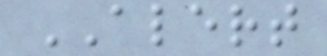ALERT
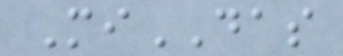MiDAS
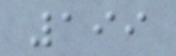199
